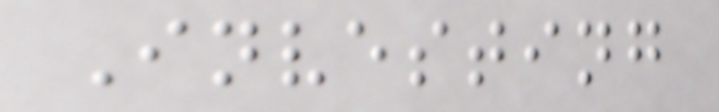Investing
